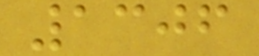1306
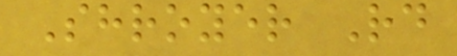Shroyer Rd
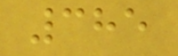385
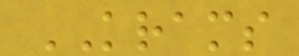KRAMS
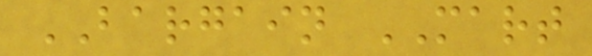BARGAIN MART
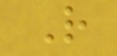R
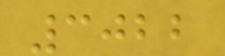3022
